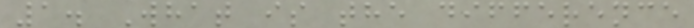1. What is the difference
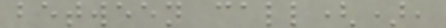between call(),
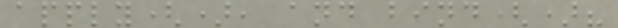apply(), and bind()?
